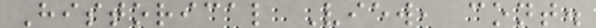Historical View, cont.
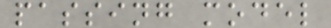passing model
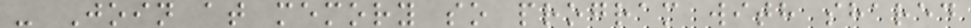- Join at memory so program with shared
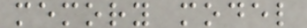memory model
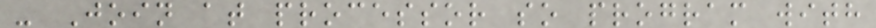- Join at processor so program with
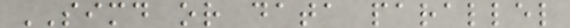SIMD or data parallel
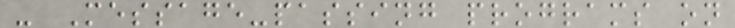- Message-passing programs on
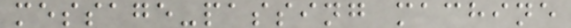message-passing machine
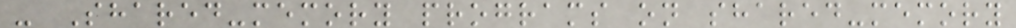- Shared-memory programs on shared-memory
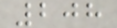208
